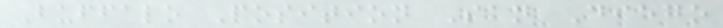Buffalo Position San Diego
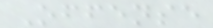Offense
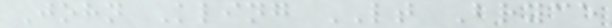John Kling LT Bryce
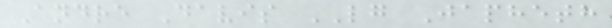Andre Davis LG Japheth
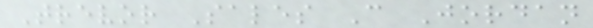Trevor Sales C Jordan
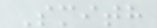Smith
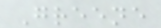Greene
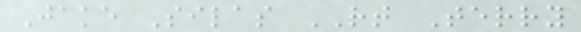Jake Silas RT Terry
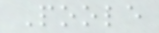Poole
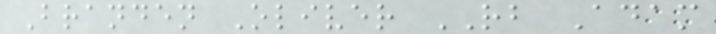Branden Oliver RB Adam
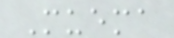Muema
